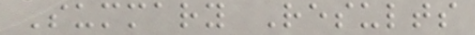Summary Results
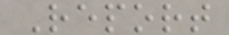Report
